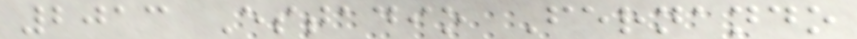2013 Estadio Fernando
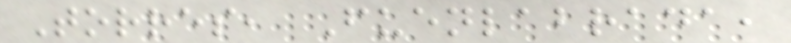Torres, Fuenlabrada,
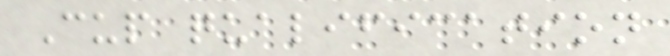Cup qualification
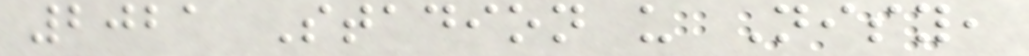2021 Stadion u Nisy,
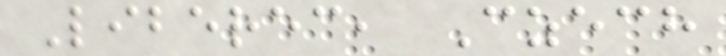Liberec, Czech
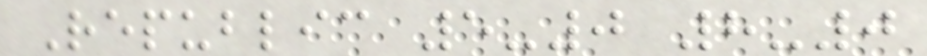Republic 5-0 8-0
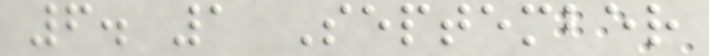6. 1 September
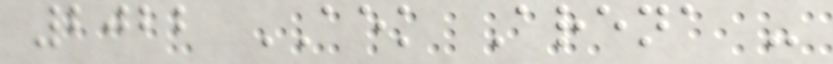2022 AEK Arena -
